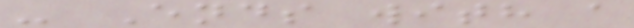- Ends with a
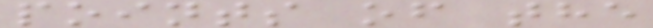points of the
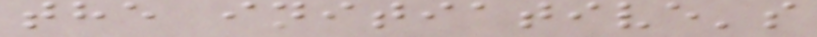the initiative's
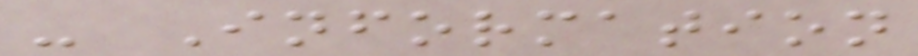- Information
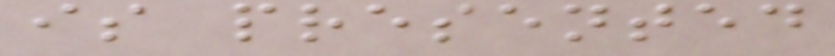is presented
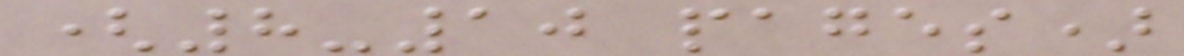(8-10 pages)
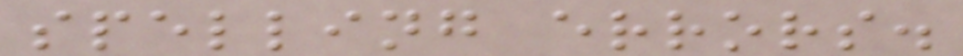spelling errors.
